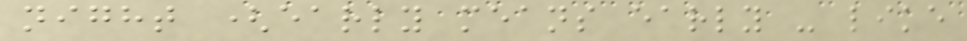night (early means early - like
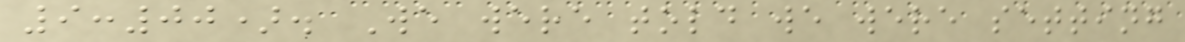9:00). We were told we were setting
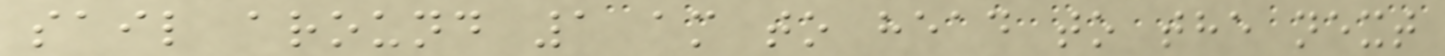sail around 1 am to head to the next
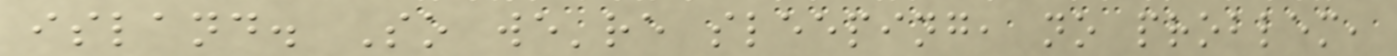island. So we're sleeping, no problem,
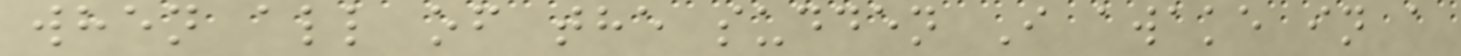when all of the sudden I awake in a
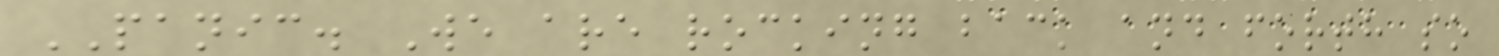PANIC. We are rocking back and forth so
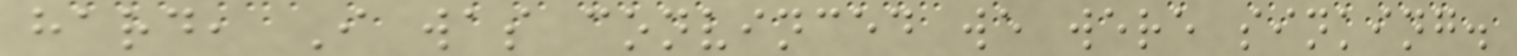hard, I was convinced we were sinking.
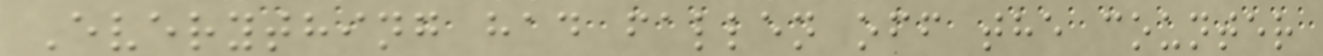Everything had fallen off the counter
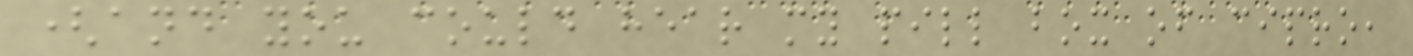(and you could hear my pill box of cipro,
